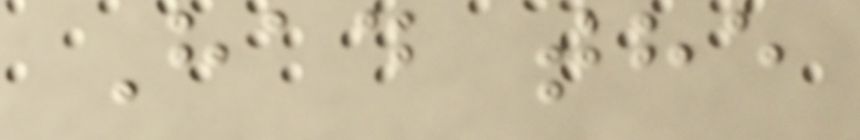Had the
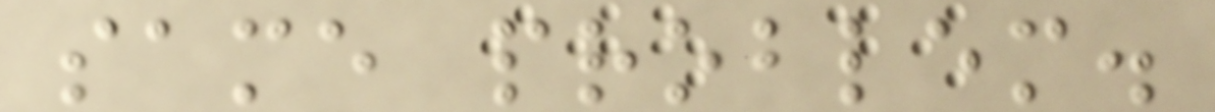same problem.
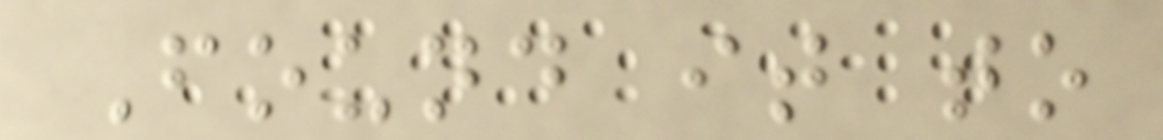Found it to
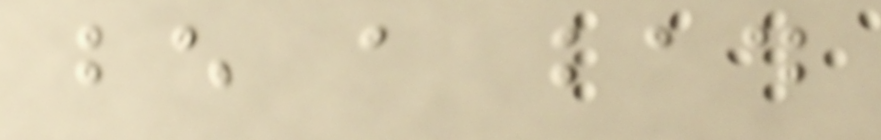be a bad
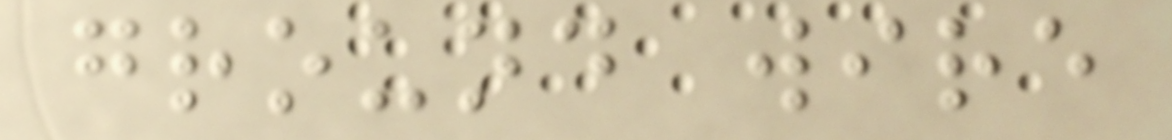ground wire
